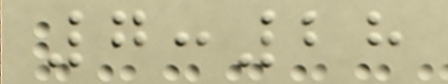7:28
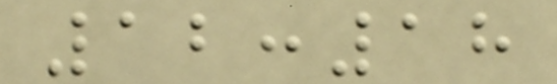12:18
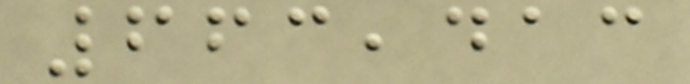663,413
